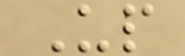Up
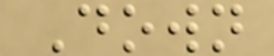Down
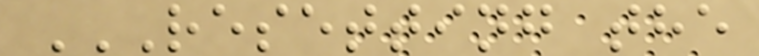RESETTING THE
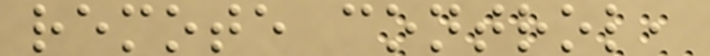remote control,
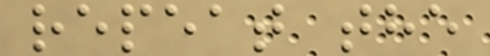repeat the
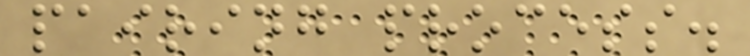pairing process.
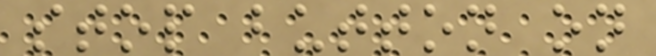stop button on
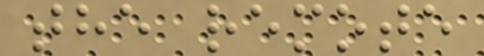the remote
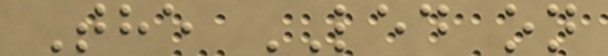The LED on
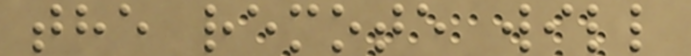the remote will
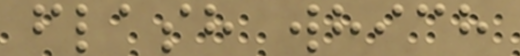flash which
